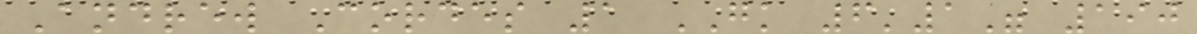Andrew Cordes 1 GK 6'1" 190
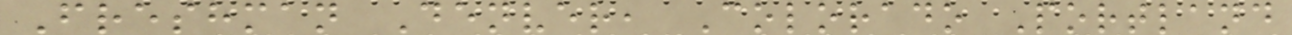Freshman Denver, Colorado Portland
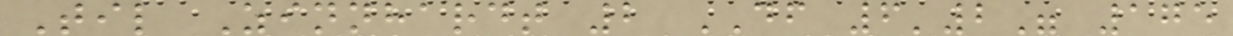Til Zinnhardt 2 DF 6'2" 175
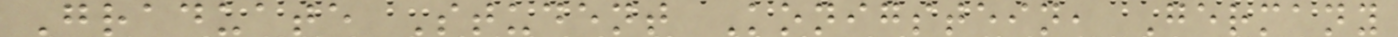Graduate Student Konigstein, Germany
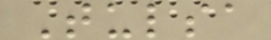Tulsa
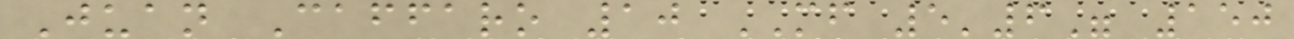Juan Caffaro 10 MF 5'6" 150
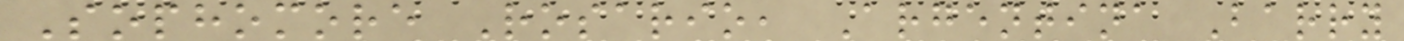Sophomore Rosario, Argentina Barry
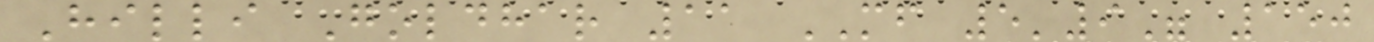Hilli Goldhar 11 MF 5'9" 150
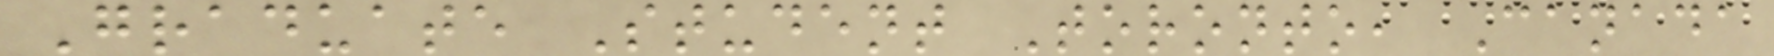Graduate Student Toronto, Canada
